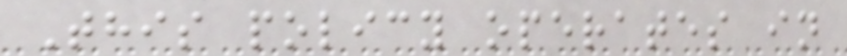This policy operates in
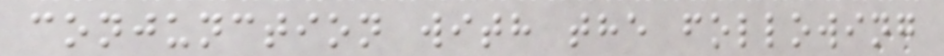conjunction with the following
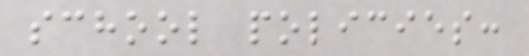school policies:
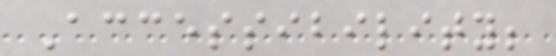Accessibility;
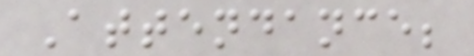Attendance;
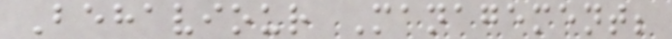Behaviour Management;
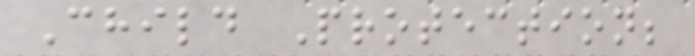Child Protection;
